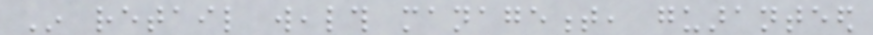In retail wealth management, guaranteed
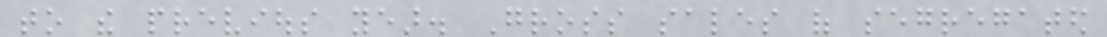to the previous year. Gross sales of segregated
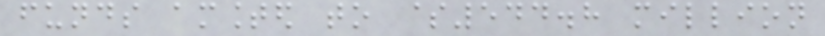funds amounted to $544.8 million
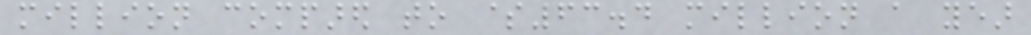million compared to $63.4 million a year
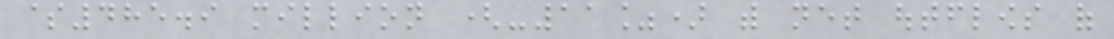$485.9 million (-11%) with net outflows of
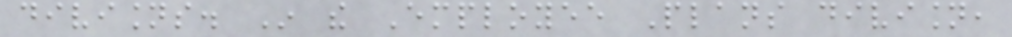divisions. In the Employee Plans division,
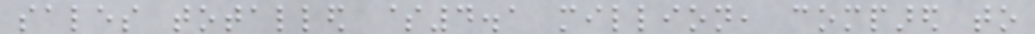sales totalled $4.1 million, compared to
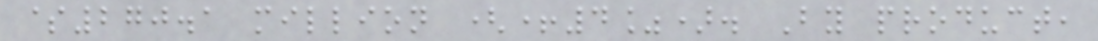$270.1 million (+4%). By product,
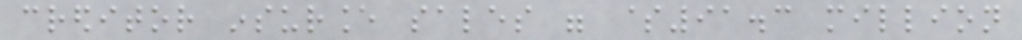creditor insurance sales were $91.3 million
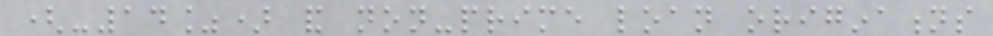(-14%) and non-prime loan originations
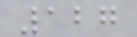127
